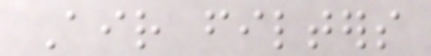Air filters
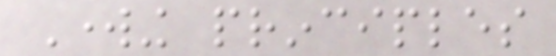Working principles
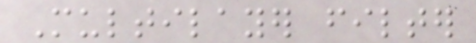Multilayer filter
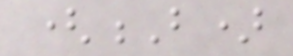(B)
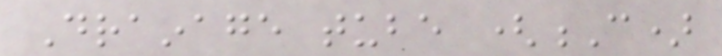Drainage tube (C)
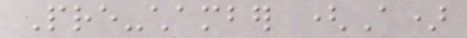Pre-chamber (A)
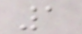1
